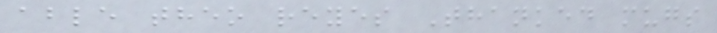able theo reyes Thanked mugs
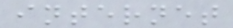internet
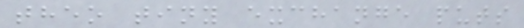theo tiny exchange puts
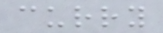curry
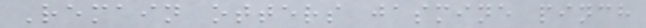Remain otters jasmine pinch
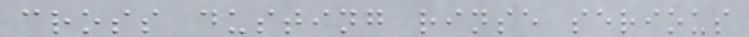cross dusting rinse serious
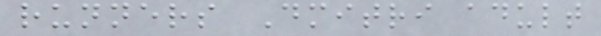runners Dmitri adult
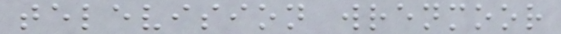television wrenmoor
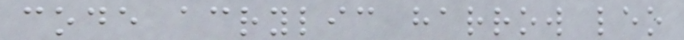code acrylic harrow leo
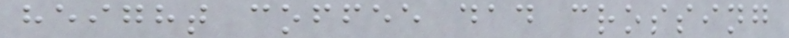height coffee dad crossing
